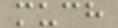much
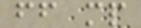ff mp
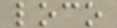loco
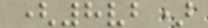(8vb)
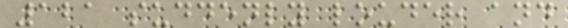121 suddenly louder and
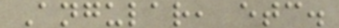Angular, etc.
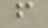f
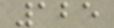125
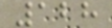128
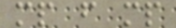mp f mp
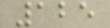125
